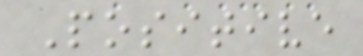Positive
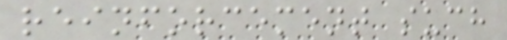reinforcement such
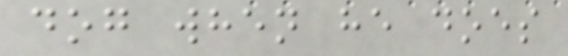dog when he does
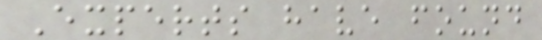Experts have found
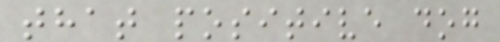that positive dog
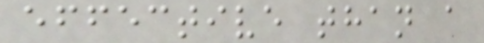effective than a
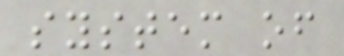system of
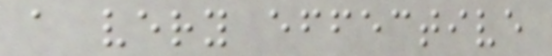a very effective
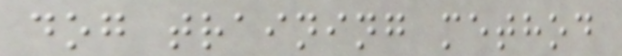dog training method
